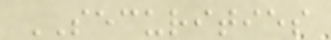SECURITIES
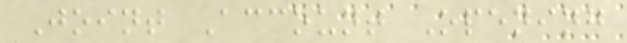Joint Account Opening
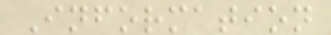Information
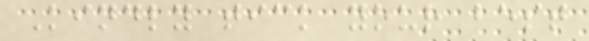Kindly tick your best
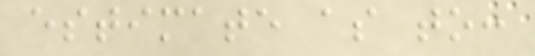estimate as to:
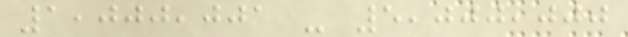1,000,001 - 5,000,000
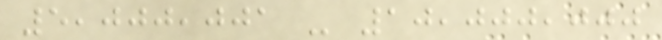5,000,001 - 10,000,000
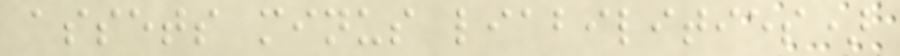assets minus liabilities)
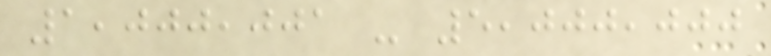1,000,001 - 5,000,000
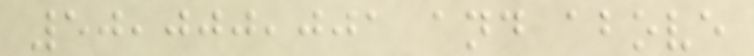50,000,001 and above
